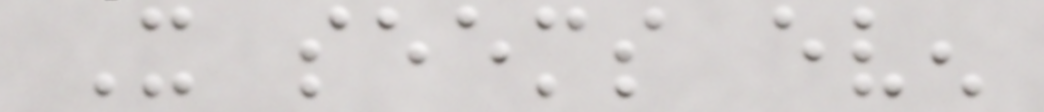It seems even
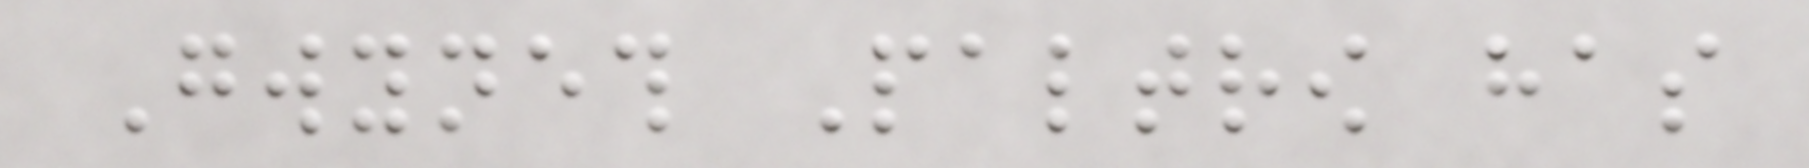Gwyneth Paltrow has
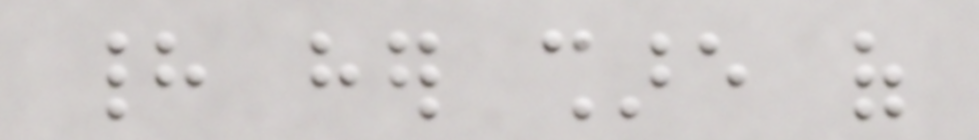had her share of
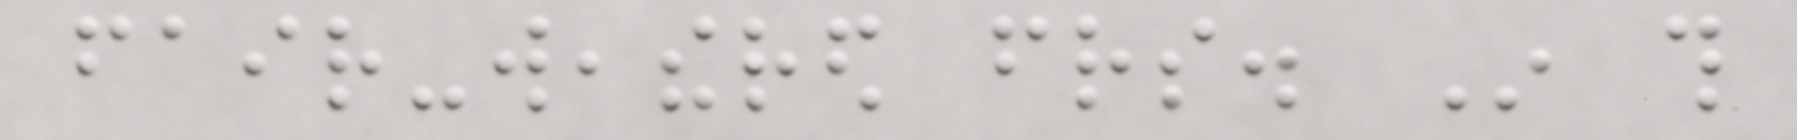fair-weathered friends. In this
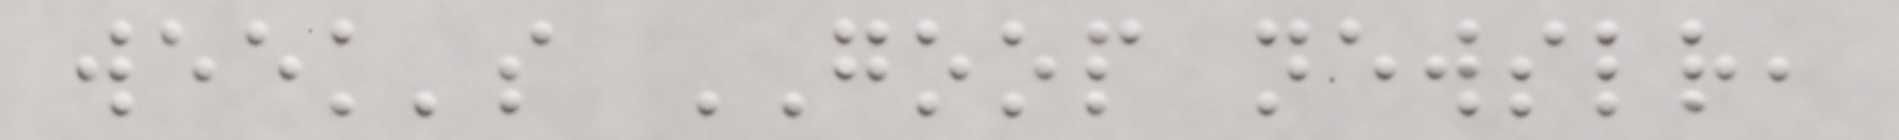week's GOOP newsletter,
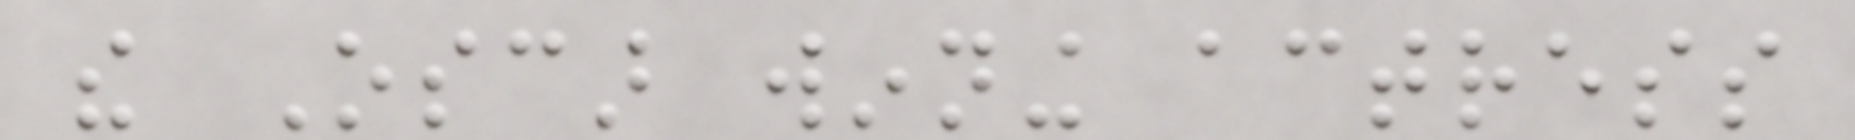the Oscar winning actress
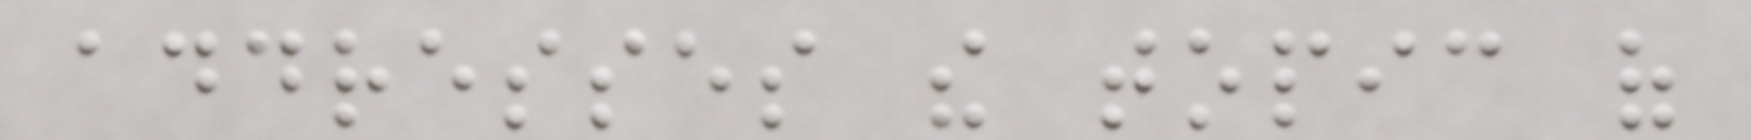addresses the topic of
